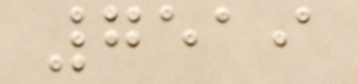7519
